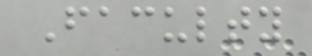Faculty
